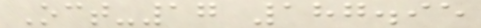Oct-17 187.95
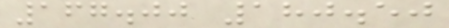167.00 180.50
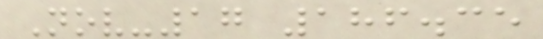Nov-17 186.35
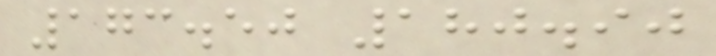173.50 180.90
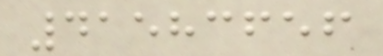41583656
